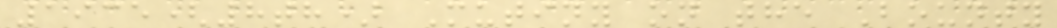1935(8th) Mutiny on the Bounty
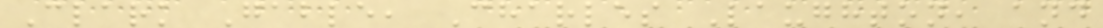Clark Gable, Charles Laughton, and
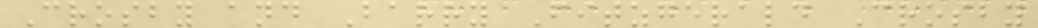Crosby and Barry Fitzgerald Crosby
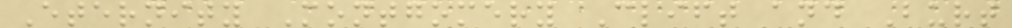Eternity Montgomery Clift and Burt
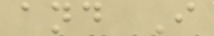and I
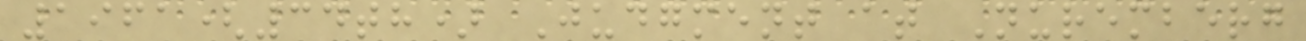1961(34th) Judgment at Nuremberg
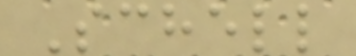Schell
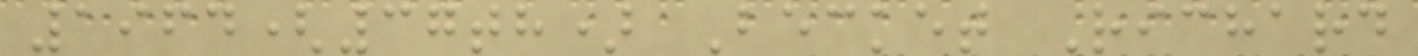1964(37th) Becket Richard
